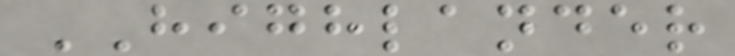HIGHLANDER
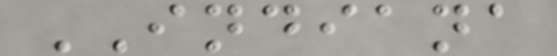INDIANA
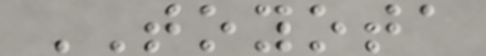TOYOTA
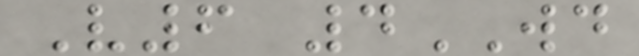V6 4WD
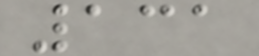131
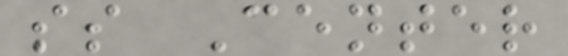ss Center
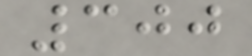300
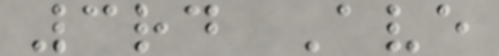3rd Ave
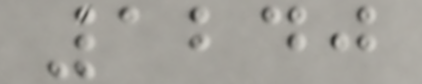1240
